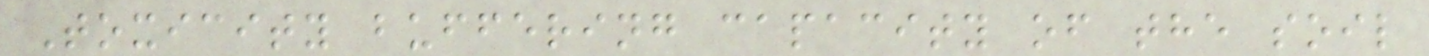Toxicity buffering capacity of the soil
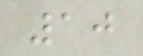10
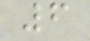6
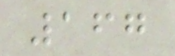167
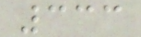333
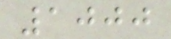1000
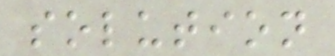solution
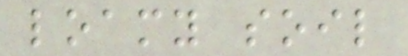loamy soil
